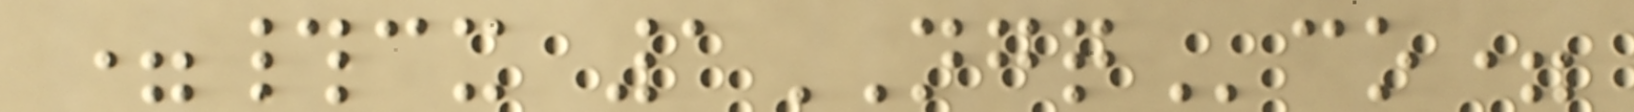=#cx 1NGQco=
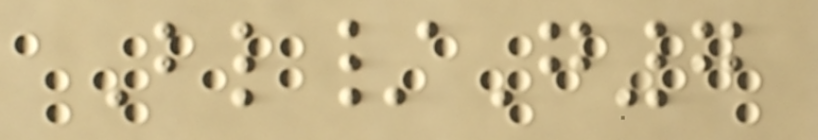Bl/G7
